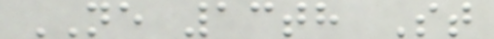NE 13th St
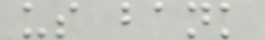us bank
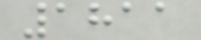1811
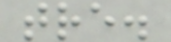tre.
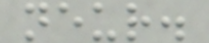neur.
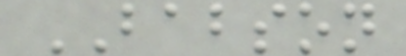BABSON
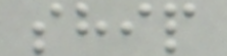ship
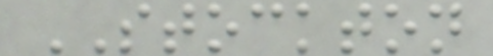STOCKTON
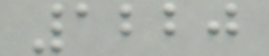1220
